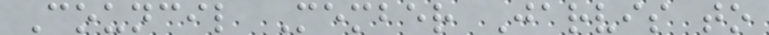Council Member Jarvis to
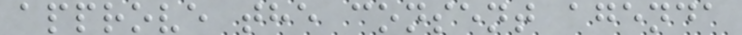approve the consent agenda
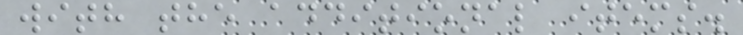with the additional items.
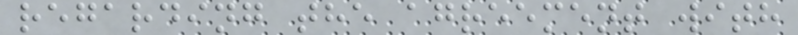regarding the agreement with
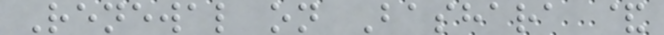Renewal on Bashara &
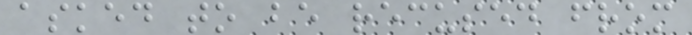asked to be recused from
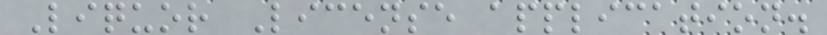Liquor License application.
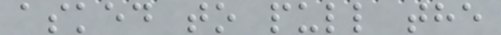asked to pull the
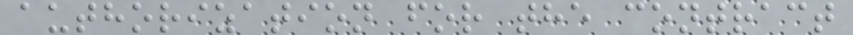authorization for the contract
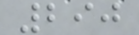290
